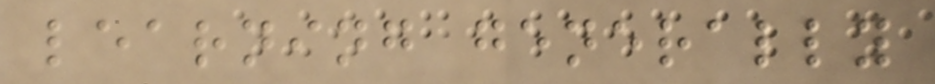learning generally
